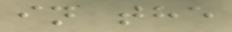in the
